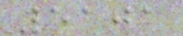5101
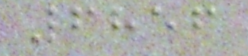6856
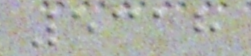5318
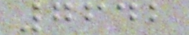7642
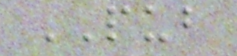PUB
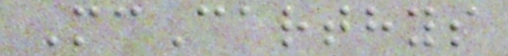McCarthys
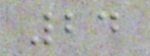24
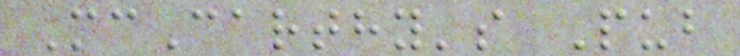McCarthy's Pub
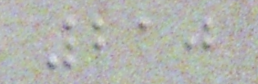210
